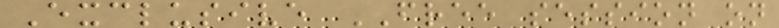Exclusive FREE session on
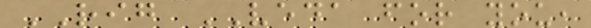RIG VEDA for you,
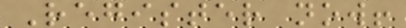Register now!
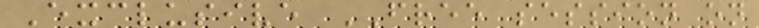Exclusive FREE session on
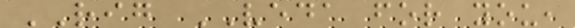RIG VEDA for you,
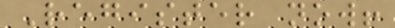Register now!
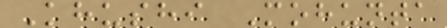Khushi Mohunta
